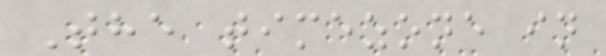The timezone in
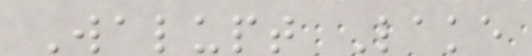Walupt Lake
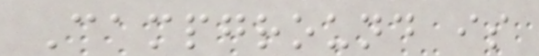Campground is
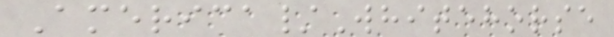America/Whitehorse
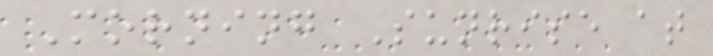Morning Sunrise at
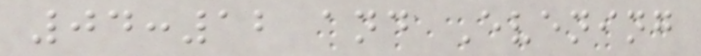04:12 and Evening
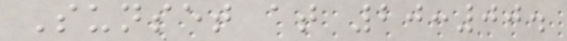Sunset at 20:00.
